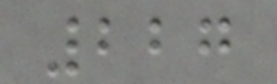227
